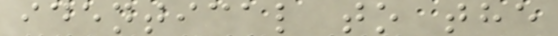identical to the
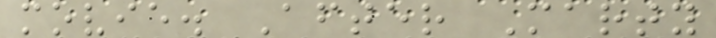movie. After Marty
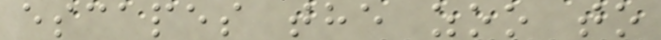escapes the zoo to
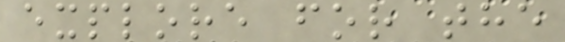explore for the
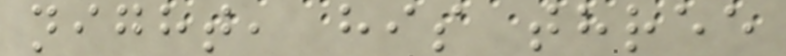night, his three
